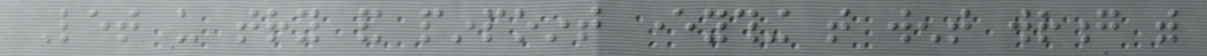Let us try and pinpoint everything that went wrong with
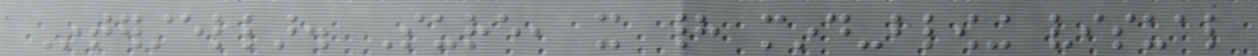Interstellar. Sure, it had mind-blowing visual
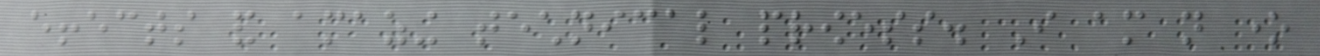effects and amazing technical prowess. I am not one
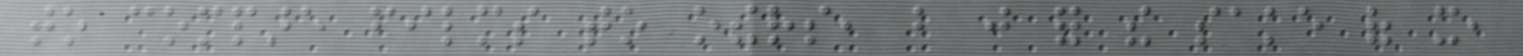to compare films to others, but just for the sake of it,
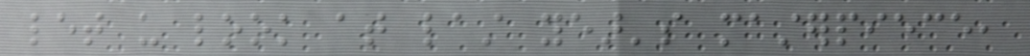let us look at last year's masterpiece,
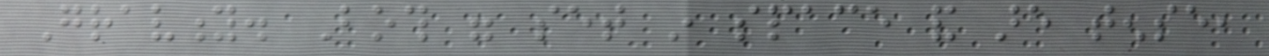Gravity. Both were set in space and are tense,
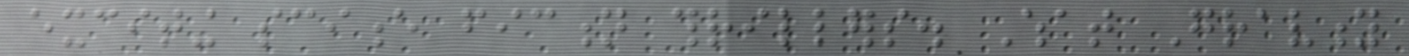exciting science fiction thrillers. What Gravity
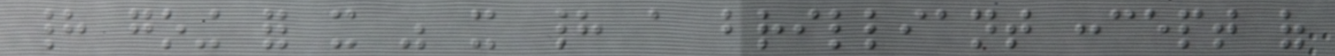had going for it was it had a brilliant concept of
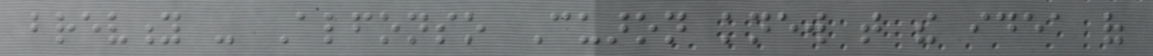brevity - Alfonso Cuaron knew that the idea of
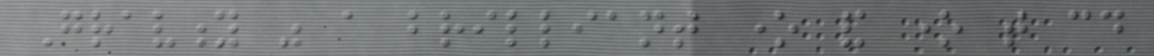Gravity was a brilliant one and one that could
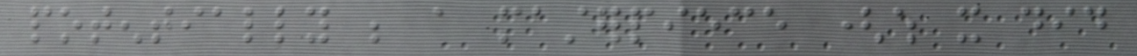potentially be a masterpiece (which it did
